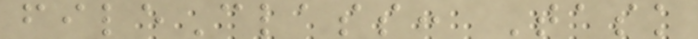fileClass: Task
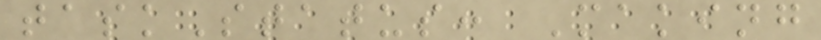taskStatus: Making
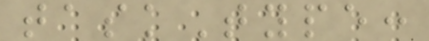taskType:
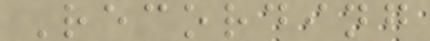Recording
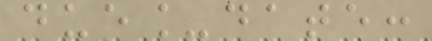due_date:
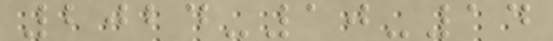2024-10-14
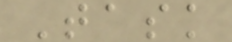Task
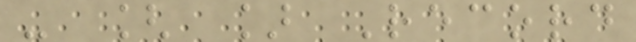- [ ] Record
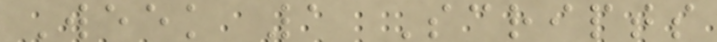Week 1 Scripts
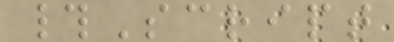#Script
